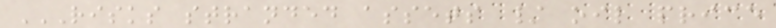RISKS STRANDED ASSETS / OIL PRICE
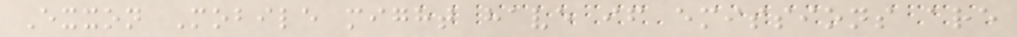Exxon Mobile might have if emissions are
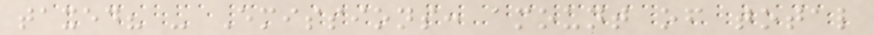taxed? - Emissions: amount of total
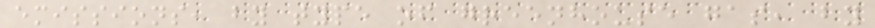emissions, by type of greenhouse gas, by
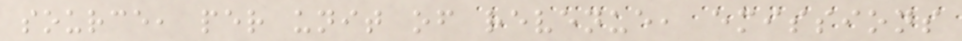source, per unit of revenue, emissions
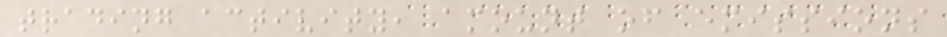trading activity, amount of emissions
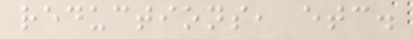reductions, etc.
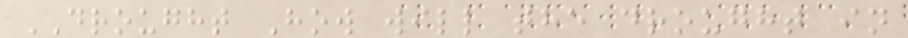DROUGHT How will the drought in
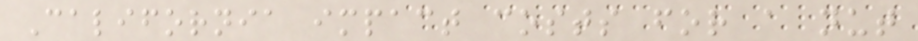California impact costs for a nut
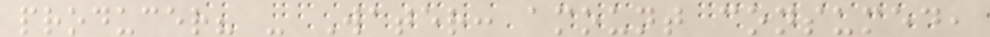producer? - Water: amount consumed,
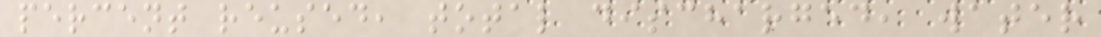percent reused, total discharged, water
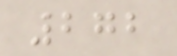272
